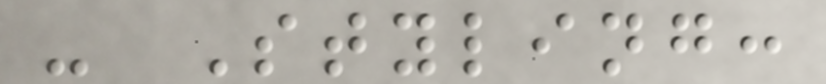- Styling:
